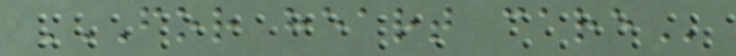FOR HEART CARE
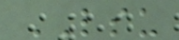LSU
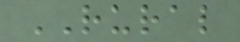RURAL
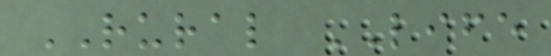RURAL LIFE
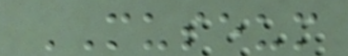MUSEUM
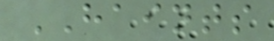HAINTS
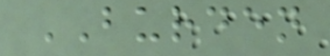BURDEN
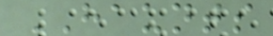HAUNTS
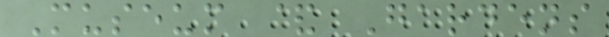Museum & Gardens
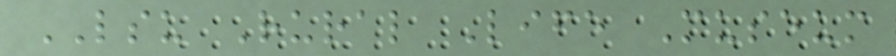LSU Rural Life Museum
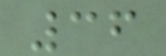36
